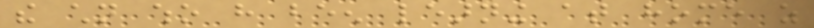the children who have been learning at home as
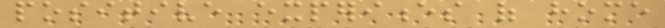positive experiences of home
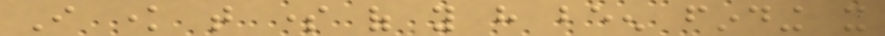I know that some of you have been finding it
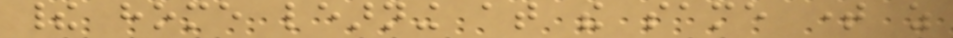their home learning at the same time as
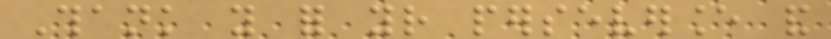Thank you for your perseverance and
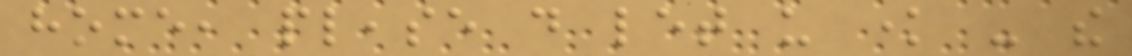home, please do let us know - the
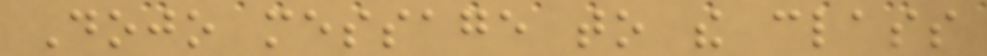Dojo message to the class
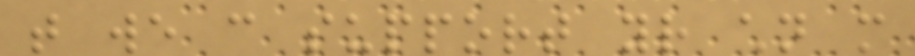that we can support your children more
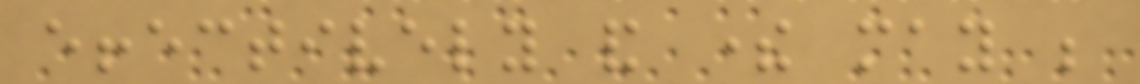effectively and there may be
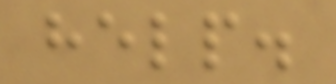help.
